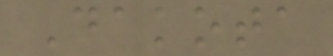Dakota
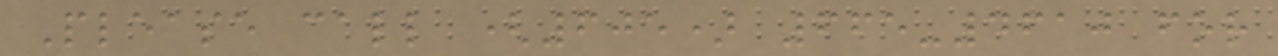Please call (605) 665-4610 for
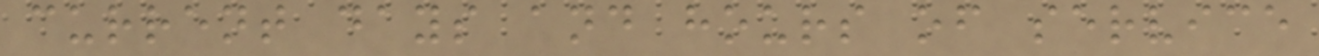current days and hours of service
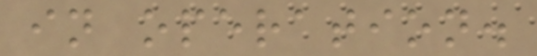in operation.
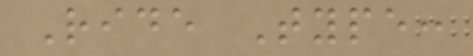Ride Type:
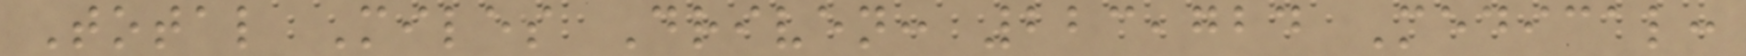Total Miles Driven: 223,724 Medical:
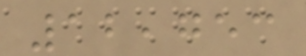12,753
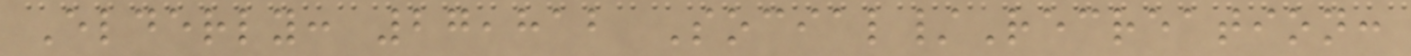Elderly: 27,812 Social/Recreation:
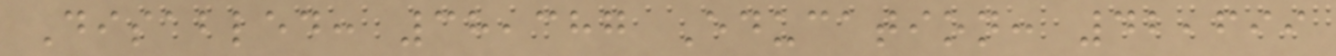Disabled: 38,387 Education: 42,699
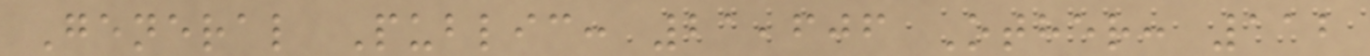General Public: 21,606 Other: 112
